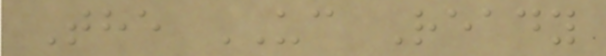The UC Ready
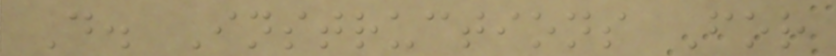D. Instructions For
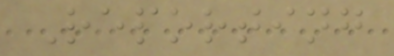Reporting
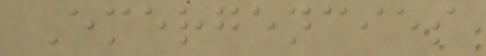Emergencies
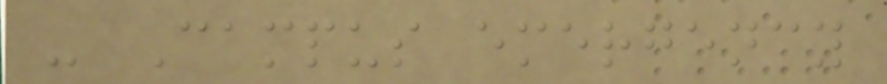- Campus emergency
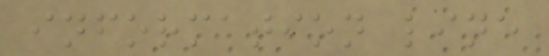information line
